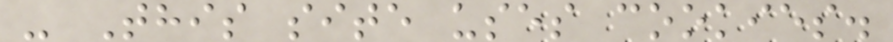- This site uses cookies.
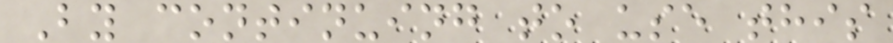By continuing to use this
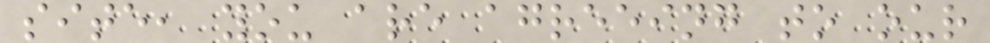site, you are agreeing to our
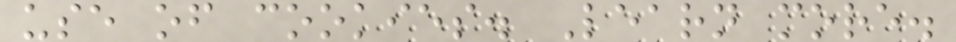use of cookies. Learn more.
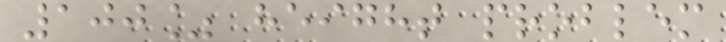100% height problem
